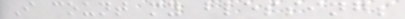I count my blessings
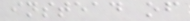instead of
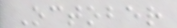October
